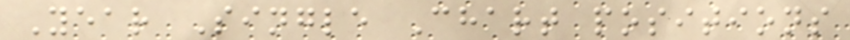Year Single Chart positions
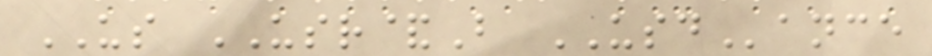US USR&B USDance
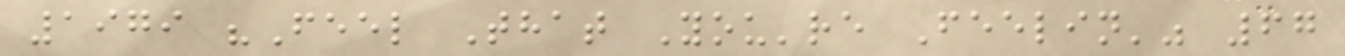1979 "Feel That You're Feelin'" 67
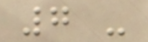7 -
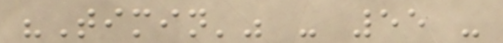"Timin'" - 55 -
